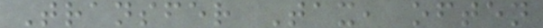Transfer Tax, often
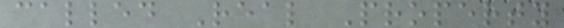called Real Property
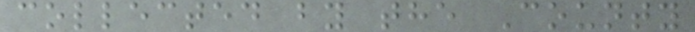collected by the County
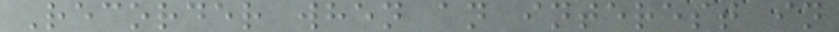Recorder when an interest in
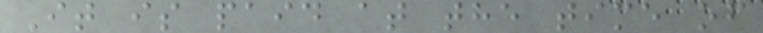It is paid at the time of
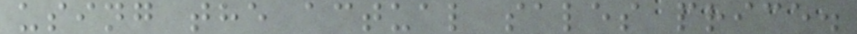using the actual sales price.
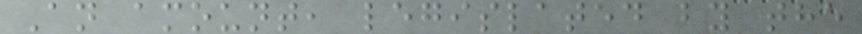An amount, legislated by the
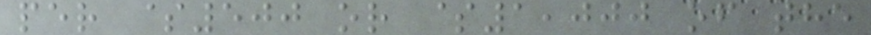per $500 or $1,000 of the
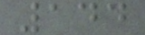144
